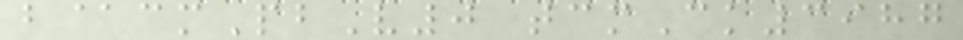b@cmPbV0 tcmCk3987
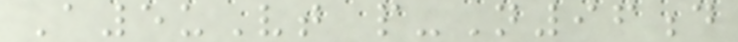A5uVt p-N96d
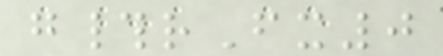g#rFx0
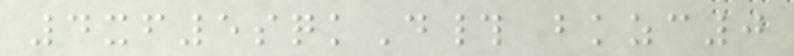4xf5sqkD# bkzc0
